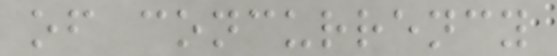of concurrency
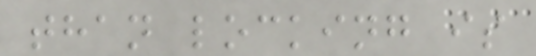than locking is
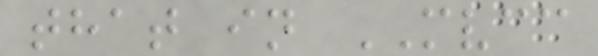that in MVCC
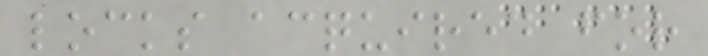locks acquired for
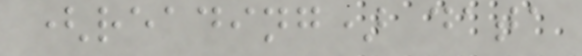(reading) data
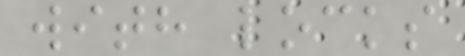with locks
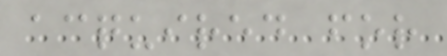acquired for
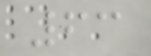63
